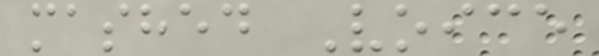mashed Voice
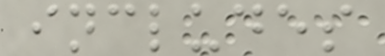includes
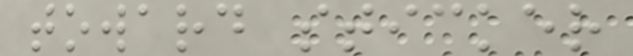toward sticker
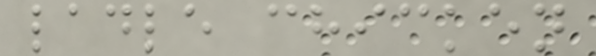ladle chicken
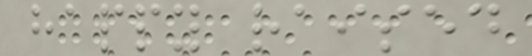happy raised
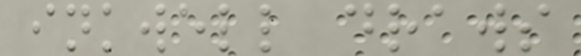inkwell draws
